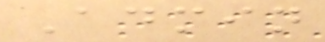Admin
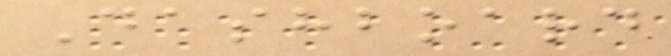Dashboard
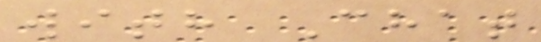with Chat
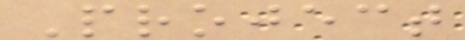Project
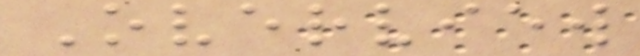Overview
